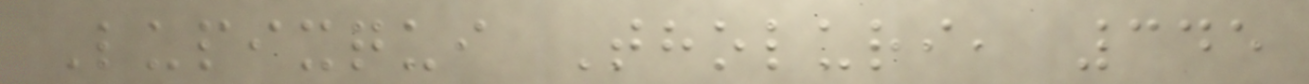Lupixqui Tholuri, 345
